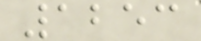1253
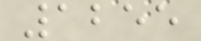1255
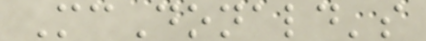McDonald's
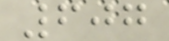607
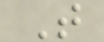T
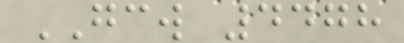GCW 4478
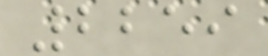2259
